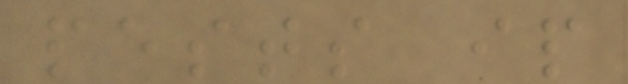pests ip
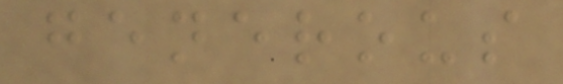generous
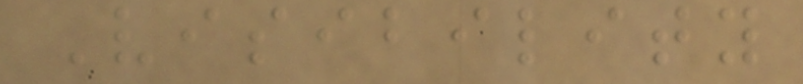Visibility
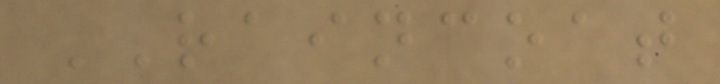RAINCOAT
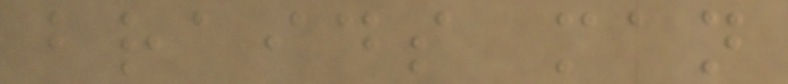braids man
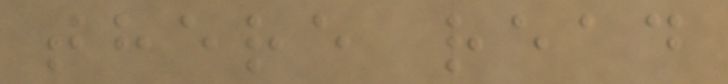there read
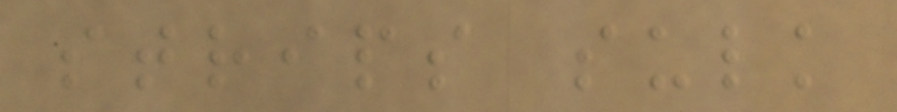strips sulk
